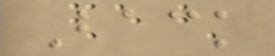Back
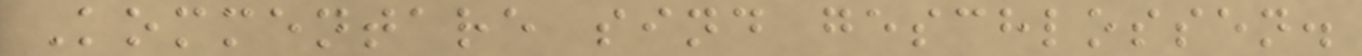Kommentare sind geschlossen.
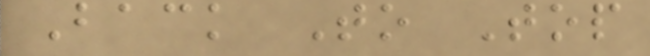Back To Top
